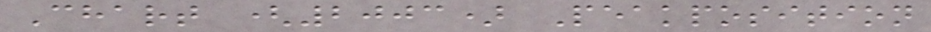Chart (2003) Peakposition
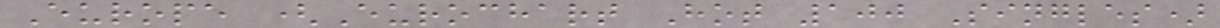Europe (Eurochart Hot 100 Singles)
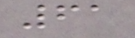61
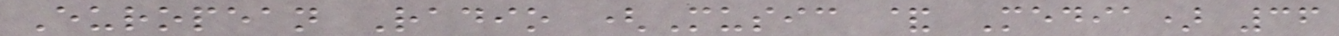European Radio (Music & Media) 36
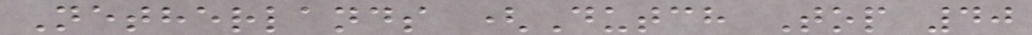Netherlands (Dutch Top 40
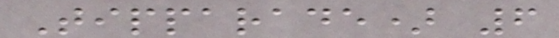Tipparade) 6
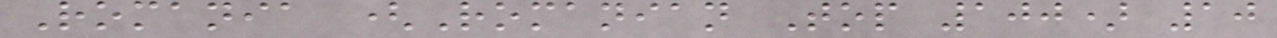Romania (Romanian Top 100) 10
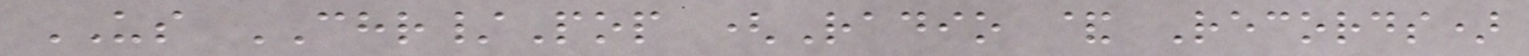US CHR/Pop (Radio & Records)
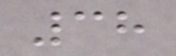38
